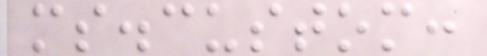ms.custom:
